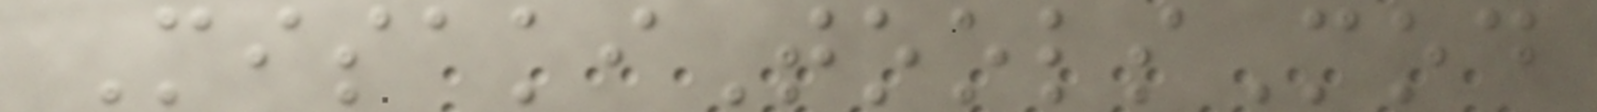MisakiToolsMod
